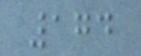174
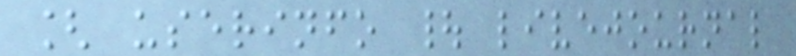[ userinfo | livejournal
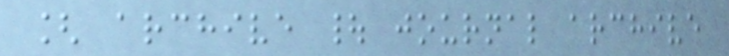[ archive | journal archive
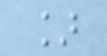]
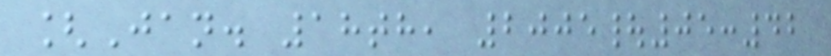[Jan. 18th, 2005|05:42
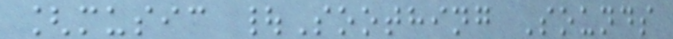[music |Soothing Sounds
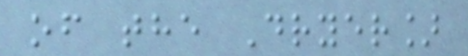of the Dryer]
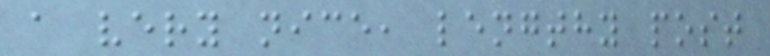a very nice, lengthy post
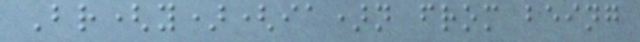Br(y)(ia)n from being
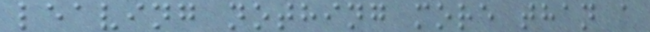leaving nothing more than a
